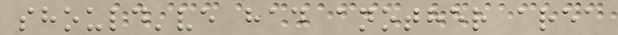should've had another area
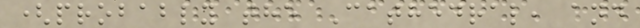(probably the Cathedral, and
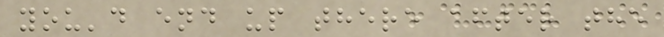you'd end up there after the
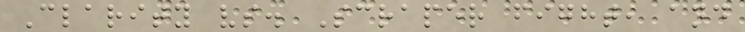Clarity vs. Scraper fight, and
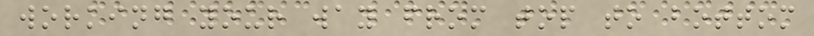working your way from top to bottom
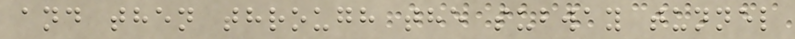and then through the subway tunnel
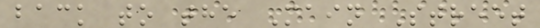back to the Main Street
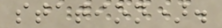station).
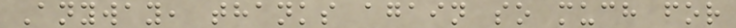Anyway, thanks again so much for
